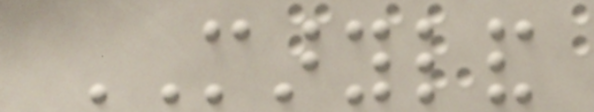MARYLAND
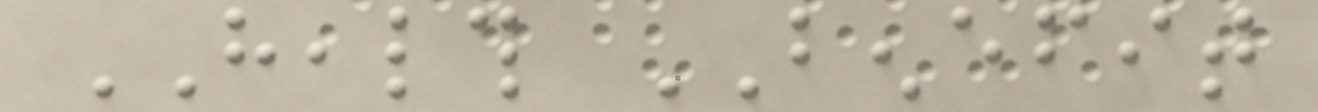HEALTH BENEFIT
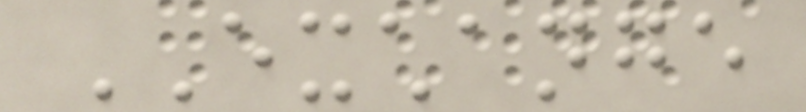EXCHANGE
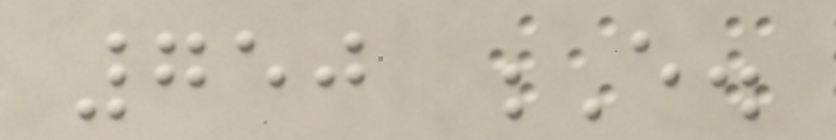750 E.
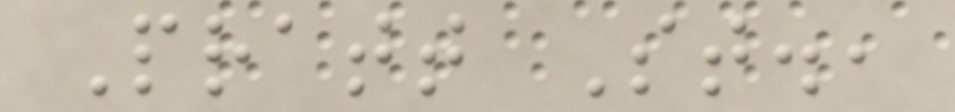Pratt St.,
